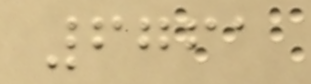6761
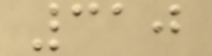310
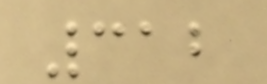312
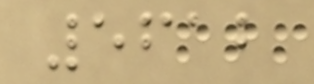5612
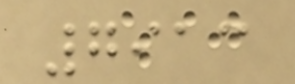7913
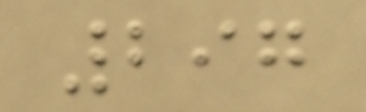297
